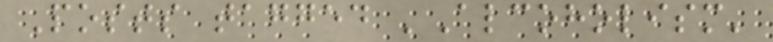Posts tagged 'Alcoholism'
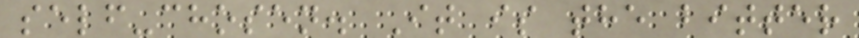self-chosen. It is the bitter
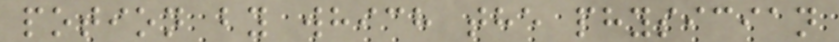potion by which the physician
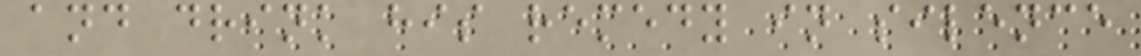and drink his remedy in silence
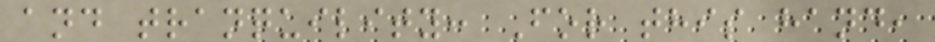and tranquility: For this hand,
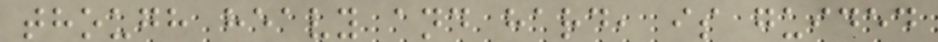though heavy and hard, is guided
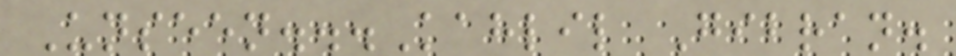Unseen...Kahlil Gibran.
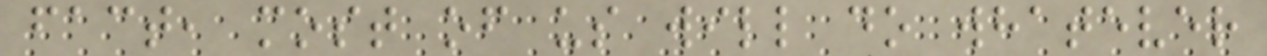fact, most of us will do whatever
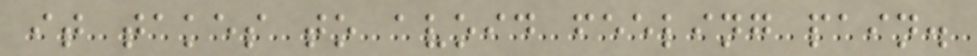it takes to avoid feeling pain.
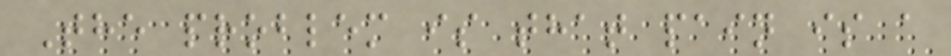The problem is that pain is a
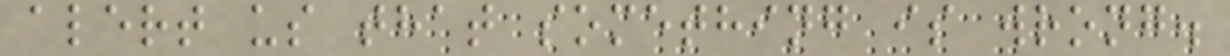alert us that something is wrong.
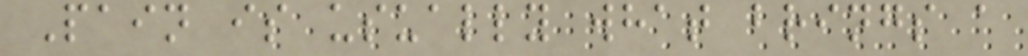Pain is usually what brings a
